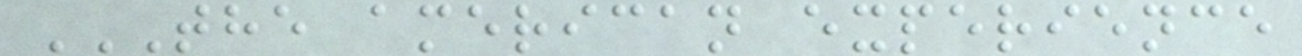THE AMERICAN EXPERIENCE
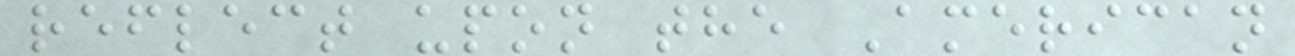reflect upon the American
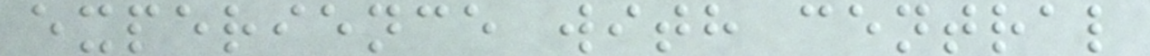experience with central
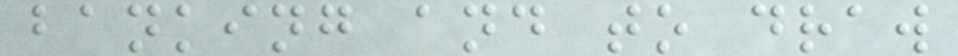banking and to draw
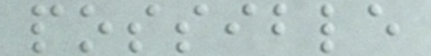possible
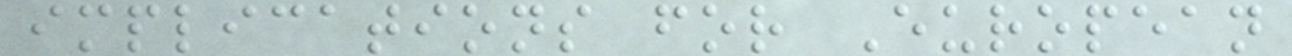implications for European
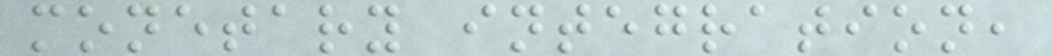monetary integration,
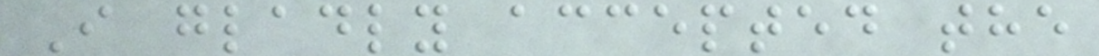I gladly accepted the
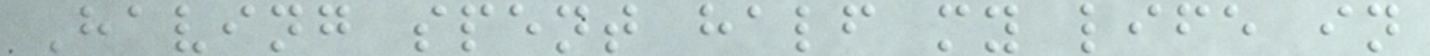Having spent half my life in
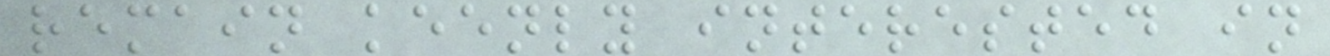remain keenly interested in
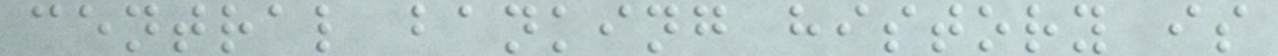central banking history is
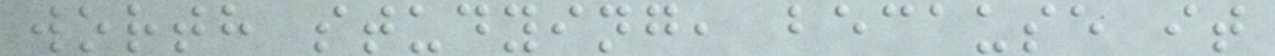worth studying, because it
